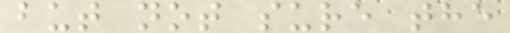but not sure the
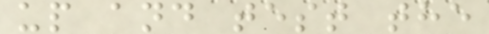up and test the
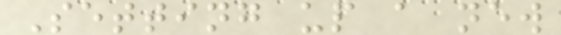Setting up a new
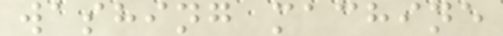washing machine
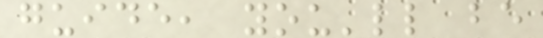guide, you'll be
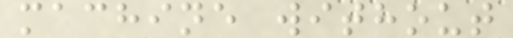machine without
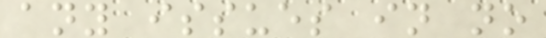any issues in no
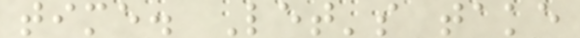time. Let's take
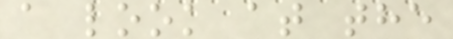a look at the
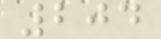204
